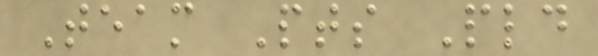Team Pts Pld
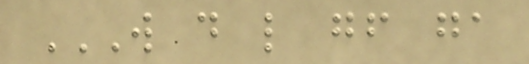W D L GF GA
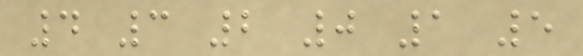4 3 2 0 1 5
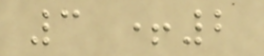3 +2
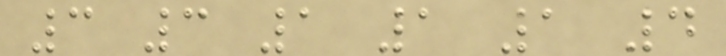3 3 1 1 1 4
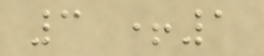3 +1
